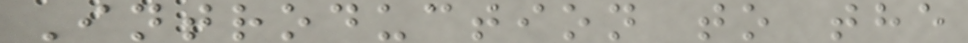Introduction to the
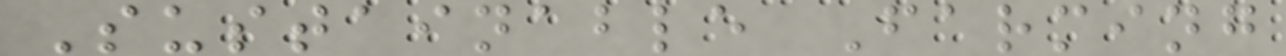Sustainable Farming
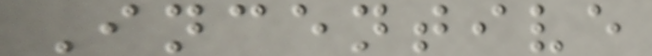Incentive
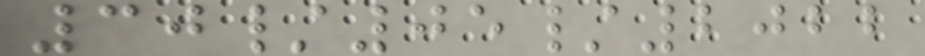30/05/2022
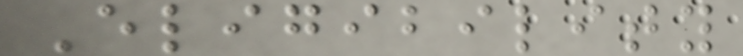Eligibility
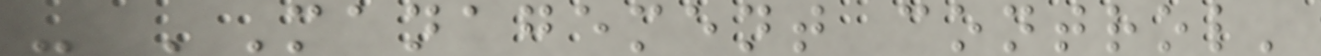- 'Management control'
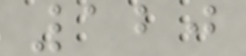120
